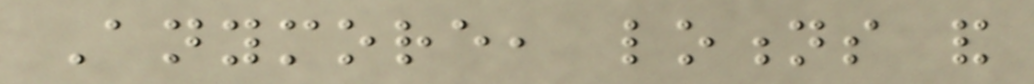Anymore, lotions and
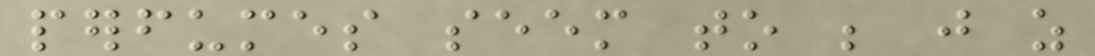perfumes seem to be just as
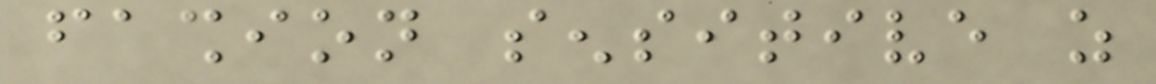fashion sensitive as
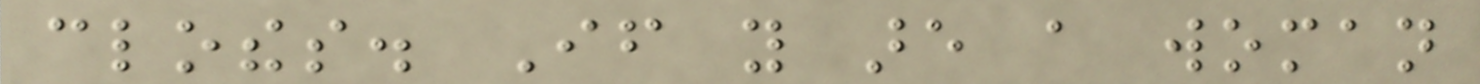clothes. If you are a woman
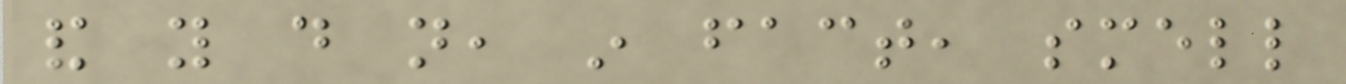and you do not, in fact, smell
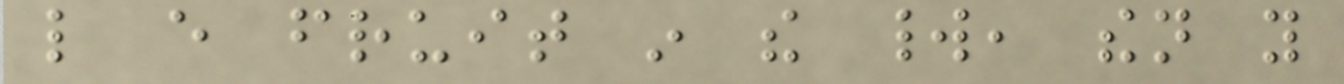like every fruit in the world, then you
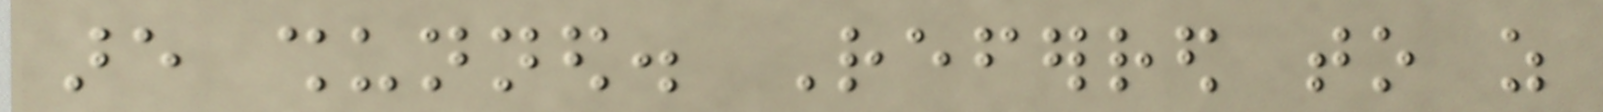are shunned. Referred to as
